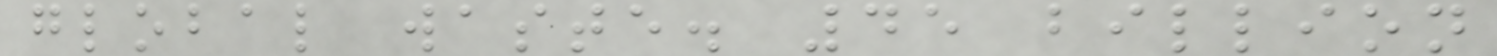global waste. 45 billion
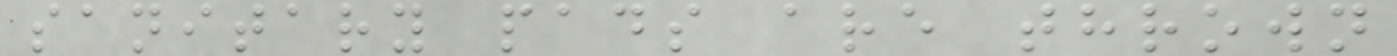sanitary pads are thrown
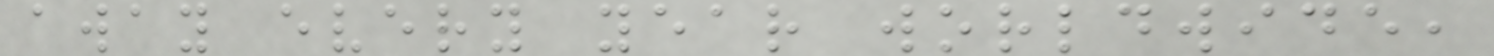away every year worldwide,
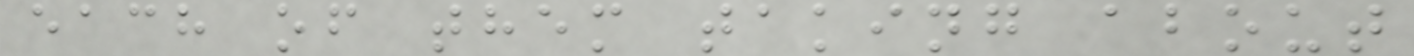each of them taking about
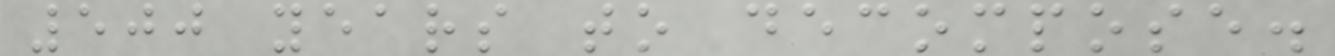500 years to decompose.
